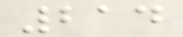214
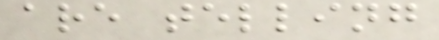are telling
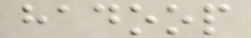hadoop
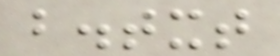b.txt
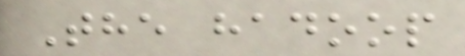The hadoop
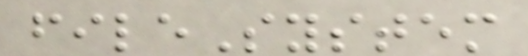fileSystem
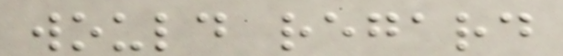would regard
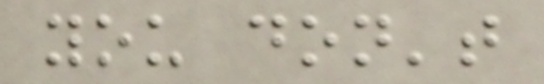you don't
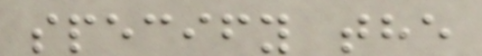specify the
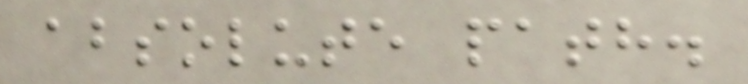absolute path.
